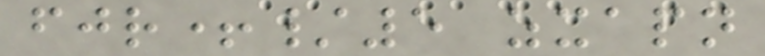fjr+/5 zxapn
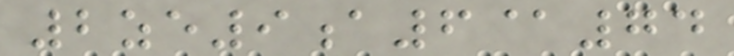2ze9a6@74
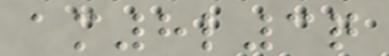am8l3q
